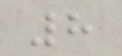8
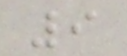9
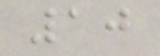10
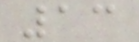13
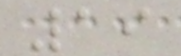19
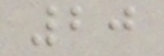20
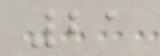21
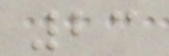23
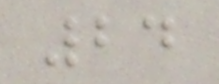24
